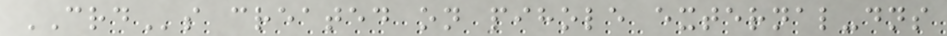CRDs created on pihole external-dns
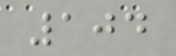104
